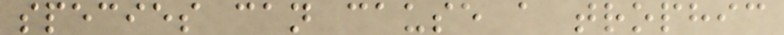species can cause a trophic
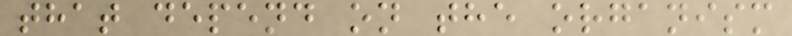that depend on the organism
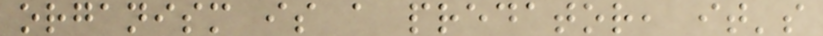organism is a predator, it's
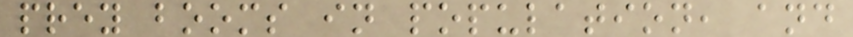prey booms in population, and
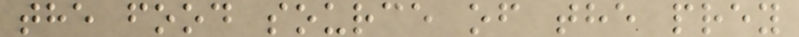the food source of the prey
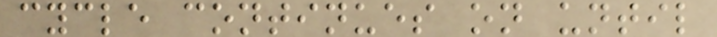cycle continues on until
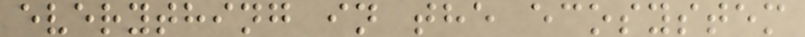everything in the ecosystem
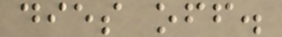dies off.
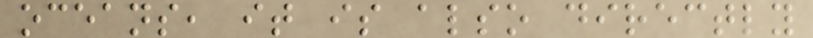oceans, it is also directly
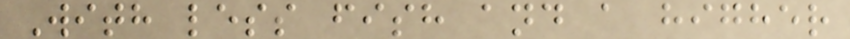With less fish and a higher
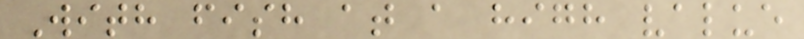With fish at a high value
